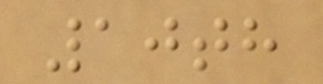10th
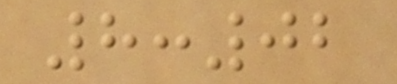8:02
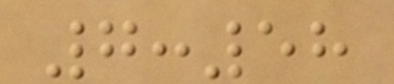7:58
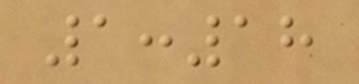1:18
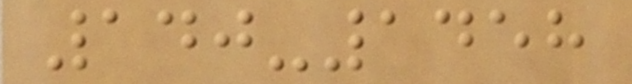140-1458
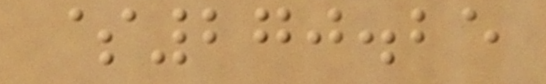$270.25
